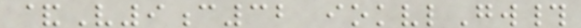&V9c32 iokvlGw#
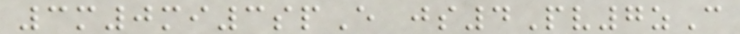3m0mi3spE js4Pv7zC
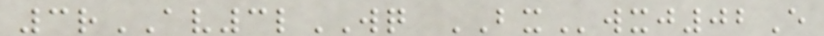3rAV3lWQ BXwxj02E
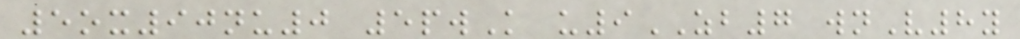5ox90nu0 5pwK u9ZB7 wnV8y
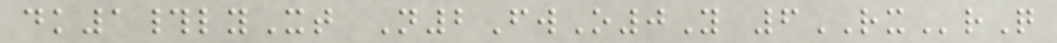dk1#lyXt N2FwO0Y 6RXrQ
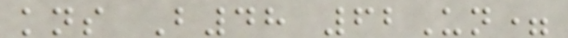kns B48 62Un=
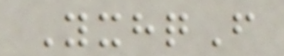YxhqF
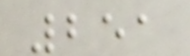251
